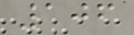106
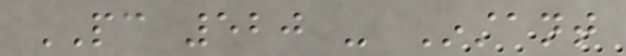PC 520 - Instant
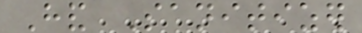Hand Sanitizer
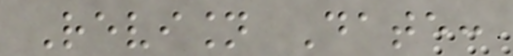Revision Date:
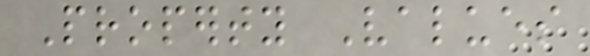Property Values
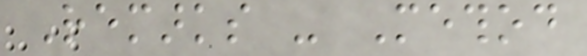Remarks - Method
